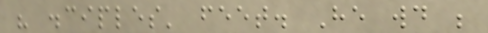his disciples' feet. He would be
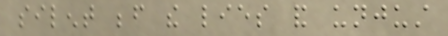silent before the lies and unjust
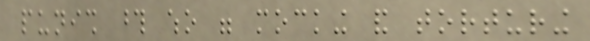punish those who were mocking and torturing
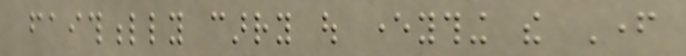faithfully carry out everything the Father
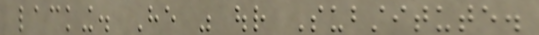lacking. He was our Substitute.
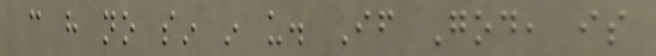can have no sin in us. If God, is
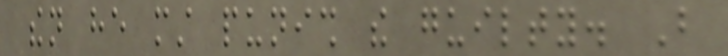then he must punish the guilty. But
